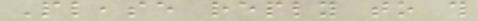Please reply to this
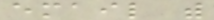email with
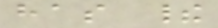has their
